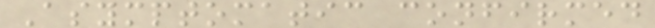Asymptomatic confirmed
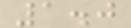1.0
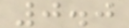0.0
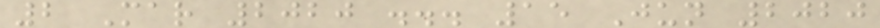2 Mar 2020 ... 15 Jun 2020
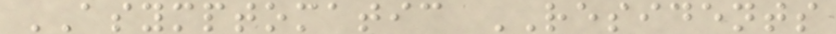ASYMPTOMATIC RESIDENTS
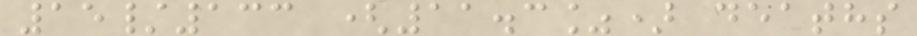15/133 (11.3%) deaths
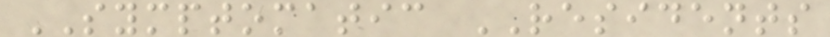SYMPTOMATIC RESIDENTS
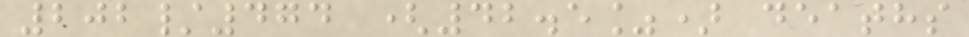202/474 (42.5%) deaths
